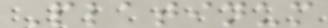Platinum
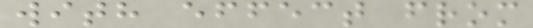with effect from
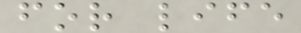for life
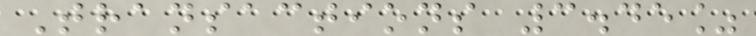Transactions 3.45%
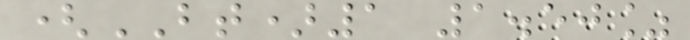(BT)1 1.50%
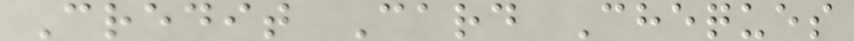Credit Card Cheques
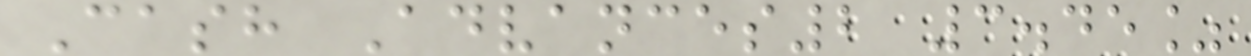Cash Advances2 3.45%
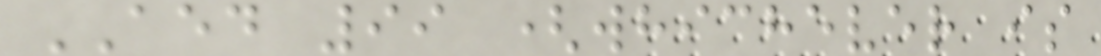AED 99 (whichever is
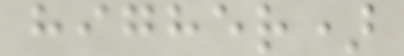higher)
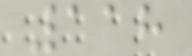118
